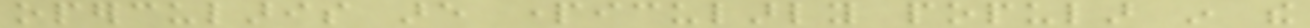opercularis are particularly popular in the
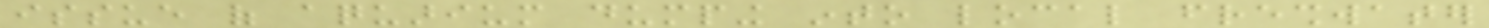issue of aquarium dumping into local freshwater
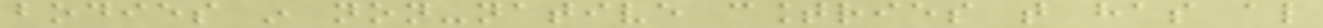bodies in non-native countries that has also
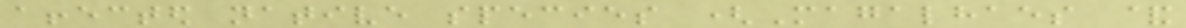affected native species (Magalhaes &
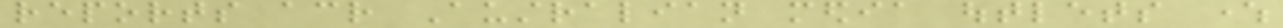reports across Australian media outlets where
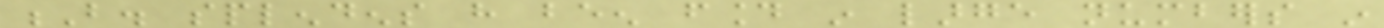B. splendens have been found in large numbers in
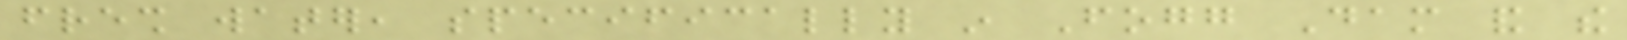fresh water, specifically in Fogg Dam and the
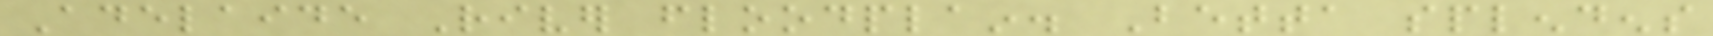Adelaide River floodplain. Betta splendens
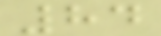84
